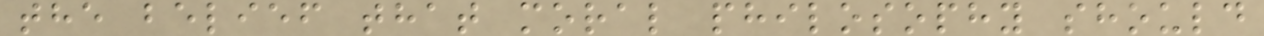the belief that moral philosophy should
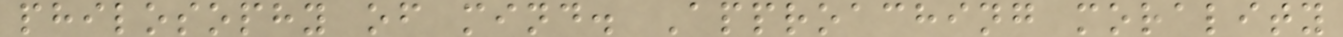philosophy of mind. Approaching morality
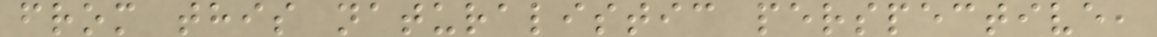from this naturalistic perspective,
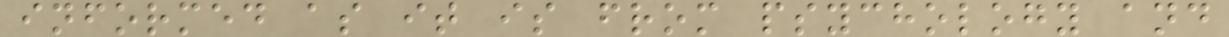informed as it is from psychology and
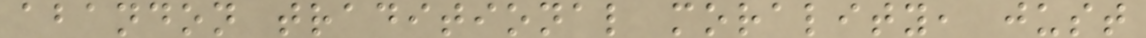abandon traditional morality, just
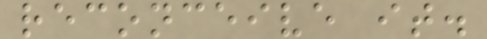reconceive it.
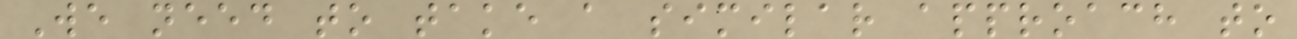We need to take a similar approach to
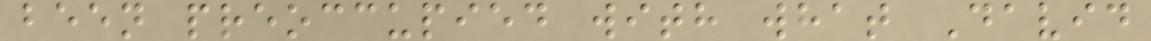been preoccupied with what David
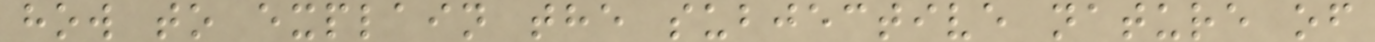how to explain the subjective nature of
